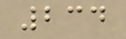234
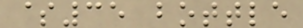$35 bottle
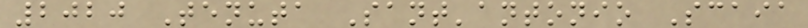2020 Tenuta Sant'antonio Scaia
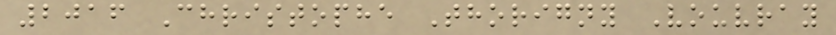2016 Christophe Thorigny Vouvray
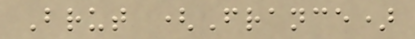Brut (France)
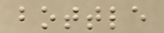bottle
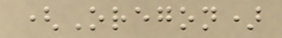(Oregon)
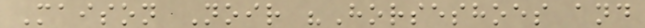Maison Noir "Horseshoes and
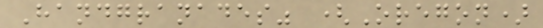Handgranades" (Oregon)
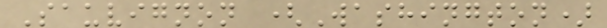Sauvignon (Washington)
